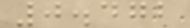0.472
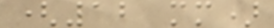(12 mm)
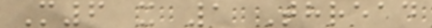M6 x 1 Thread
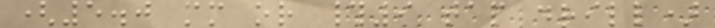(5.0 mm or #9 tap drill)
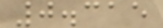0.315
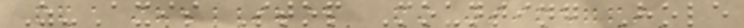Z-Axis Stop Mounting Hole
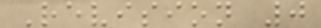Revision 0
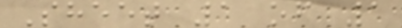Sheet 1 of 1
